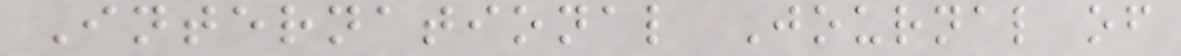International Journal of
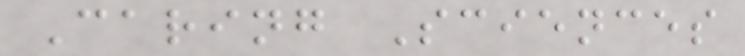Caring Sciences
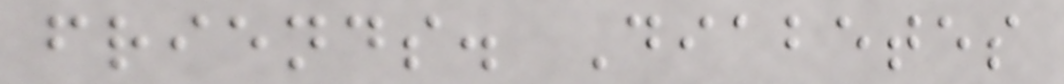friends. Diabetes
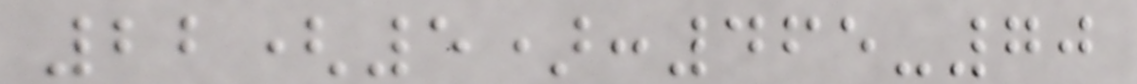22(5):465-70
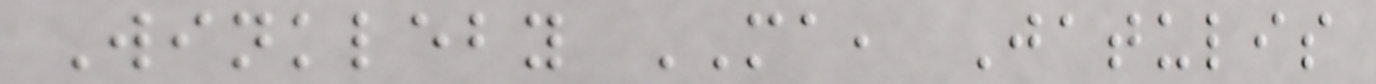Winkleby MA, Jatulis
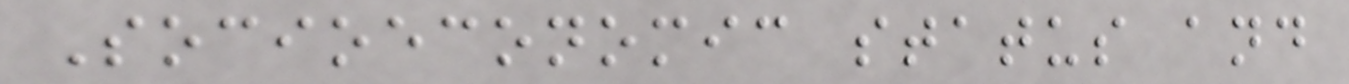Socioeconomic status and
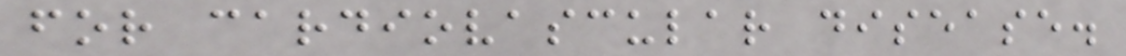for cardiovascular disease.
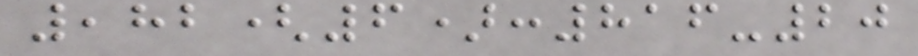,82(6):816-20
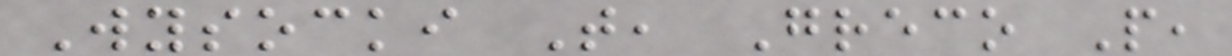Wysocki T, Greco P,
